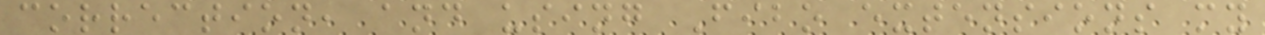correction, and using Fibo extensions my
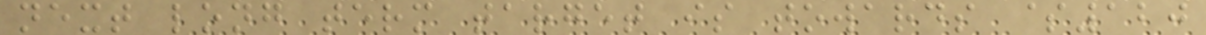next long term target is towards $120
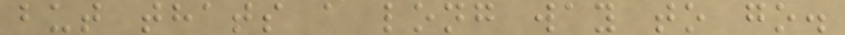but thats a long way to go.
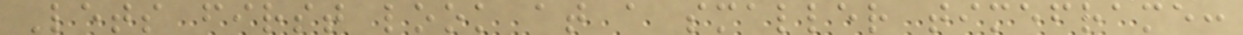Lets first look at a smaller timeframe:
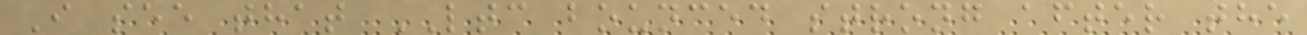I see that LTC bounced strong after the
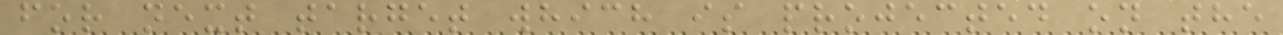for next target which is projected on the
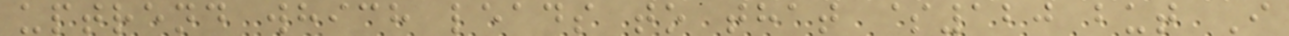uptrend which leads to that $120 but I
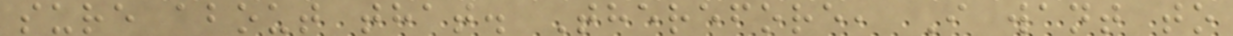sure about that. Therefore, I want to
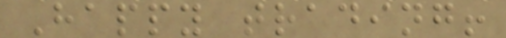Happy trading!
